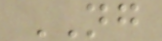NG
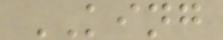KING
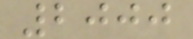2000
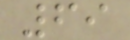69
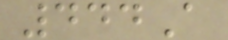444A
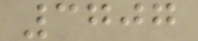3707
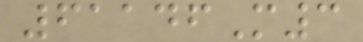61146M3
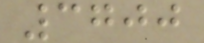3700
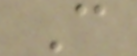C
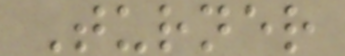Turner
